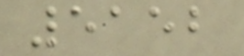5152
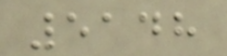5148
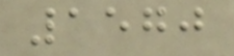1570
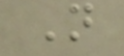N
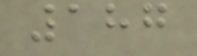187
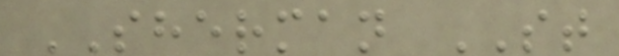SHERMAN ST
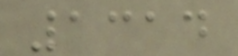1314
